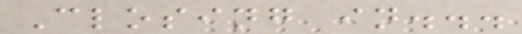Closing in...
